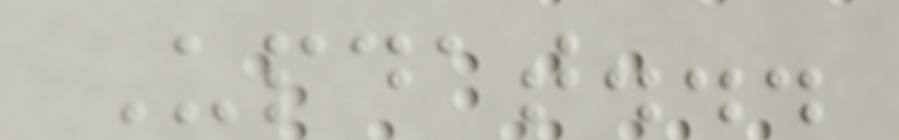Updat...
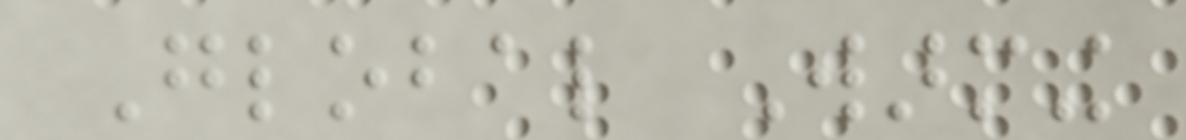Global Warming
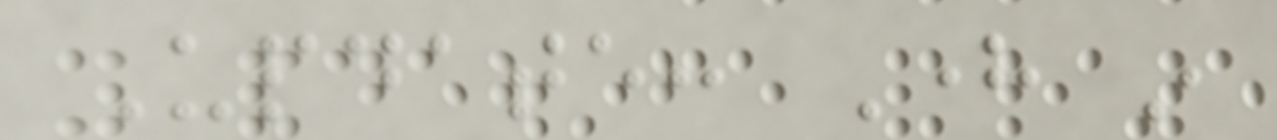Update: Here in
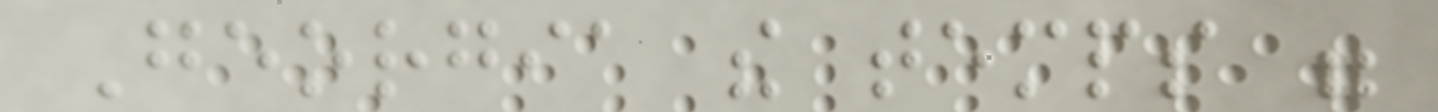Georgia the temps were
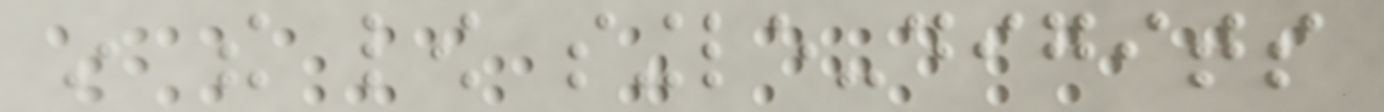in the low single-digits
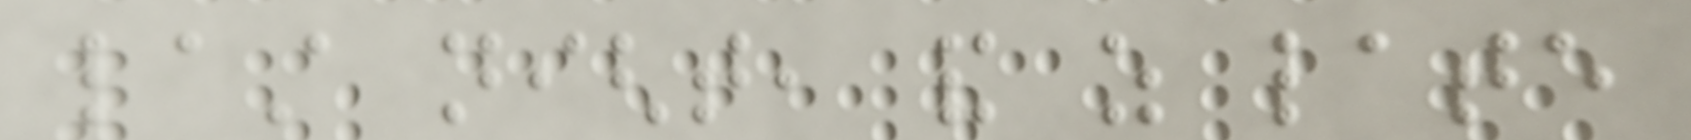last night, and as late
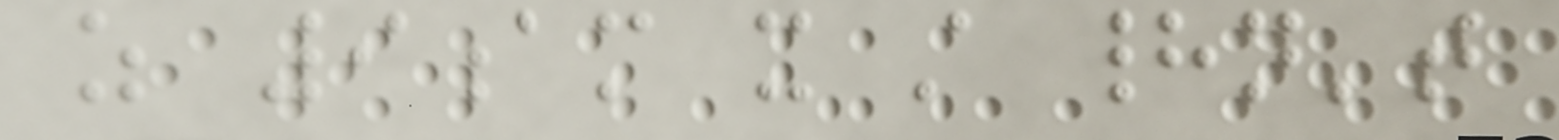as 9am it still hadn't
